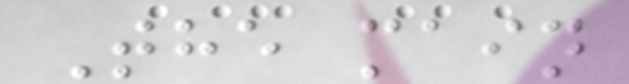The main
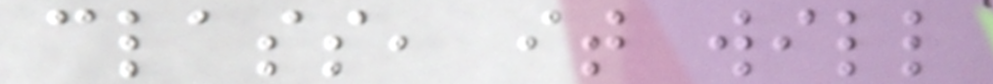class, it will
